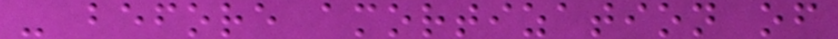- before amortization of
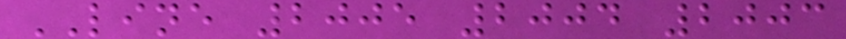LINE 2005 2004 2003
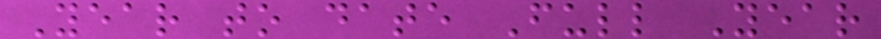Year to date Full Year
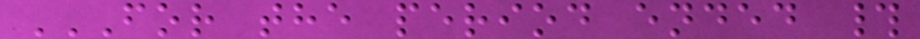FOR THE PERIOD ENDED #
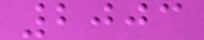2003
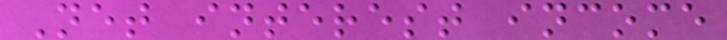Net interest income
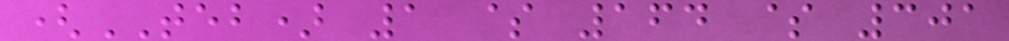(TEB) 1 $ 164 $ 301
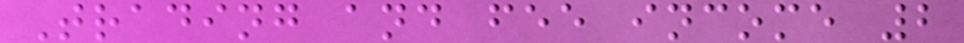Trading and fee income 2
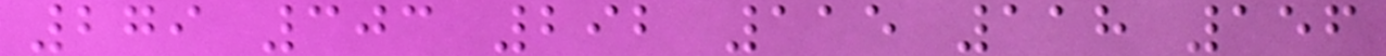279 303 292 115 118 156
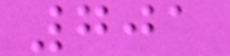701
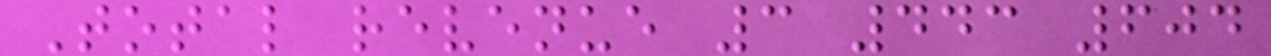Total revenue 3 443 604
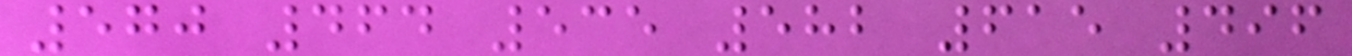570 464 535 582 615 496
